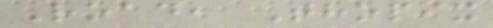Road, Thopix
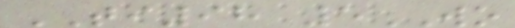TI98 5WO
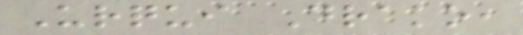Urqui Drako,
